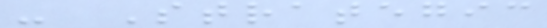- Strategic
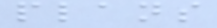plans
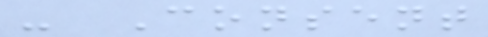- Consent
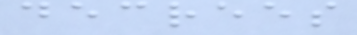decrees
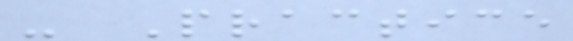- Practice
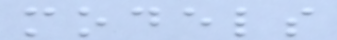models
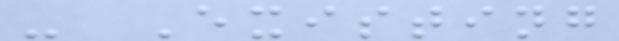- Existing
